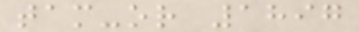tam-or 1897
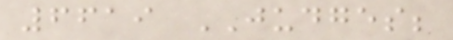6619 JUDGES;
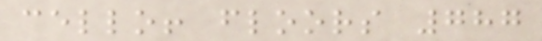cello! floors 787
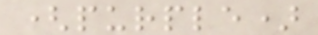(purple)
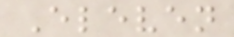Eleven
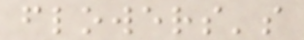flowers's
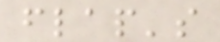flap's
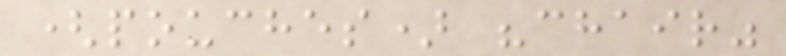(pouches) "chair"
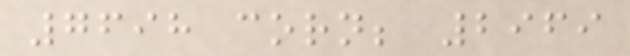7698 corn; 2969
